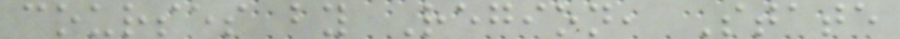courses by Region, State
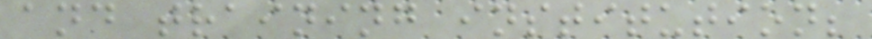and training institution;
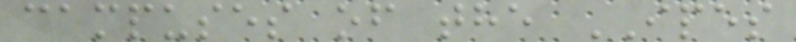campuses of the IPES
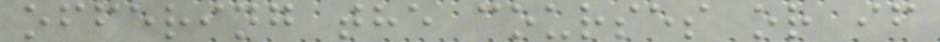offering the courses or if
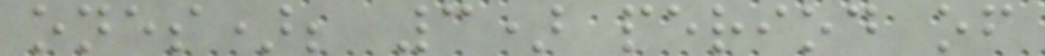ones); 3) period of
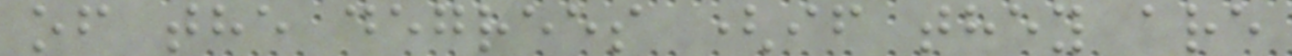of the degrees (if they are
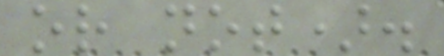or not).
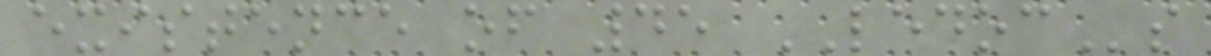existence of 45 LEDOCs
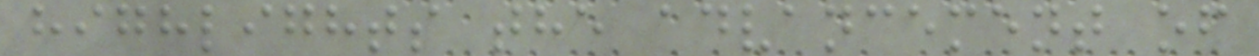highlights the advancement of
